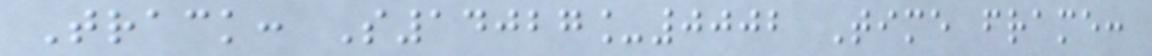Track: S14027_0002 Time frame:
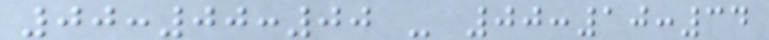00:00:00 - 00:10:34
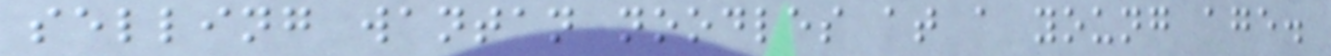selling wantan noodles at a young age.
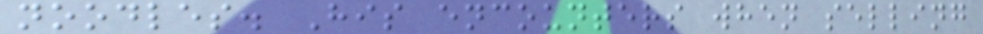noodles. His encounters when selling
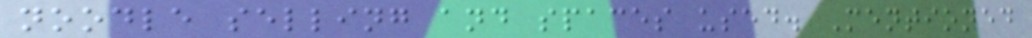noodle selling and spaces used. Mentioned
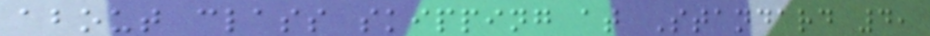about class skipping at Standard 4,
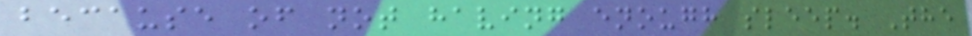because of not having enough sleep. The
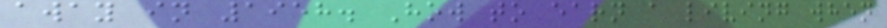away in 1958. How to earn a living when
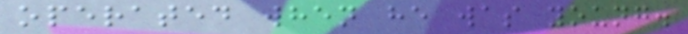operated when he was young.
